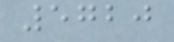5720
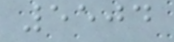5504
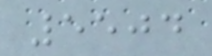5504
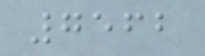7562
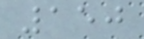150
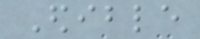Edible
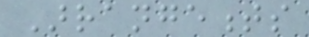Arrangements
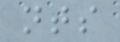nts
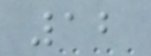12
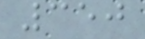350
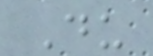Du
